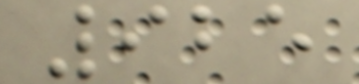925
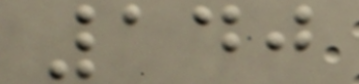140
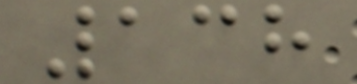138
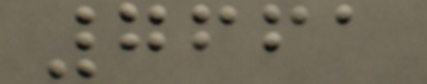7661
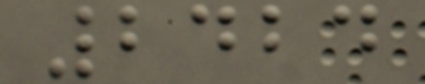2424
